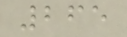265
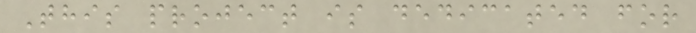This project is dedicated for
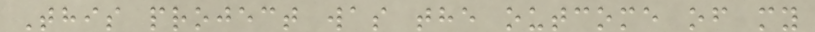This project was the outcome of my
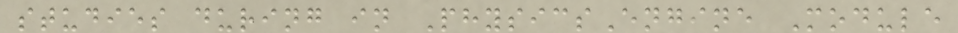studies during in PhysicsEngine Module
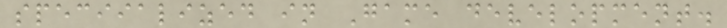speciialized in Game development.
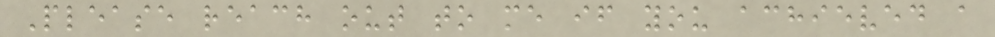Please reach out to me if you achieved a
